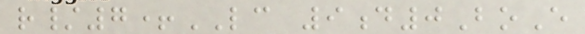r/7+LC 9d0BoE
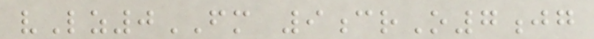vLz0FM 9crO7jg
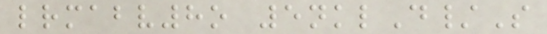lrmabv8o 5nklD/S
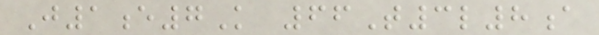J1e7K 66T3l8a
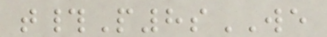t#P8sWE
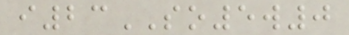i23SO5w0
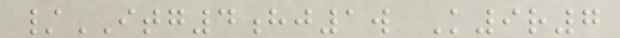/ITG4hj1w K9r7
